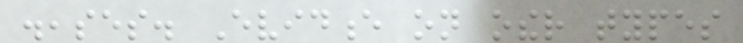diseases. Evidence on other types
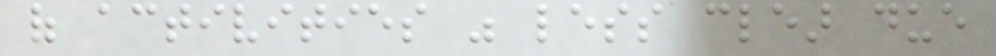of activities was less clear due
